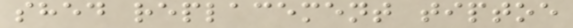shed replacement tiptoe
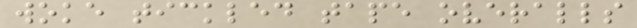woke tickled tape overalls
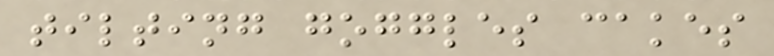tilting goggles cakes
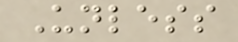Unless
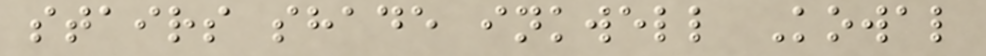stairs shade inkwell Kowal
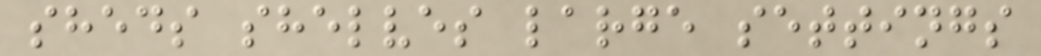sheds shelves large settings
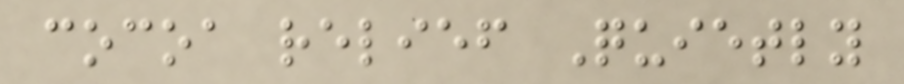cocoa relief Quietly
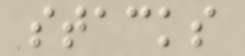stacks
